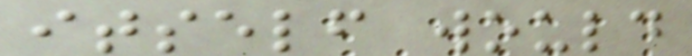itself would
